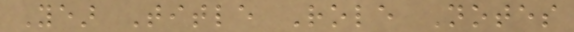Year Title Role Notes
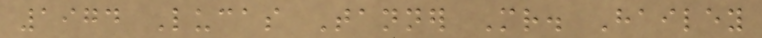1974 Lucas Tanner Mr. Hailey
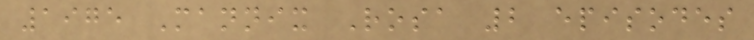1975 Mannix Rosa 2 episodes
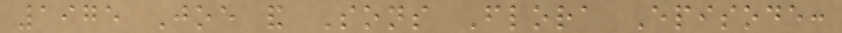1975 Joe and Sons Flora Episode:
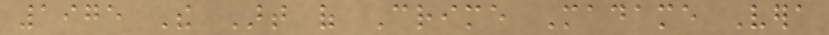1975 The Art of Crime Madame Vera
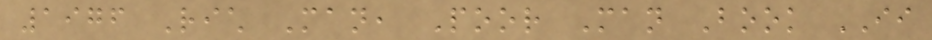1976 Rich Man, Poor Man Book II
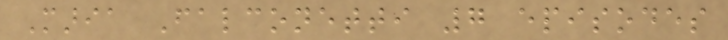Maria Falconetti 7 episodes
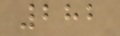282
